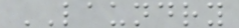LAUNDRY
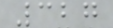327
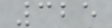325
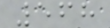568
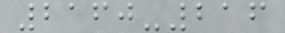2160-216
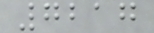7217
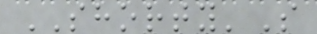SHORTY'S
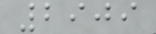2909
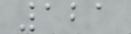121
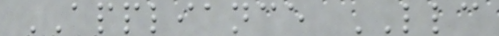APPLIANCE LLC
